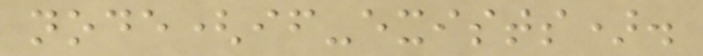node(if-exists).
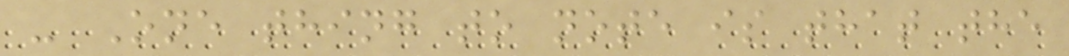- One thing to note is that the
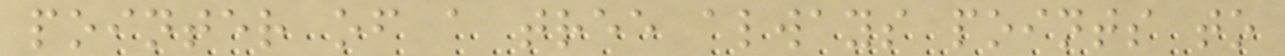pointer of a tree always points to
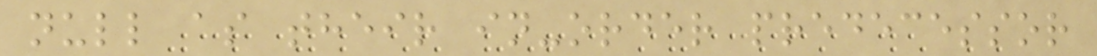null as their in-order predecessor
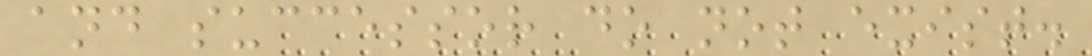and successor do not exist.
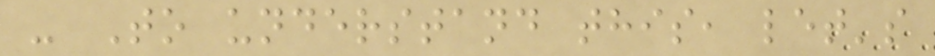- To understand this, let's
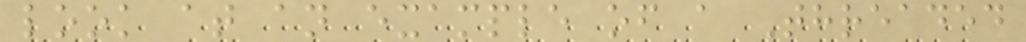look at an example of a Threaded
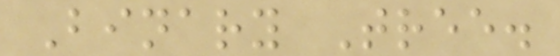Binary Tree.
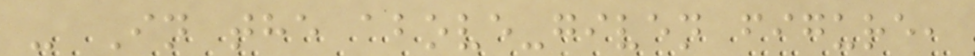- In the above-given figure,
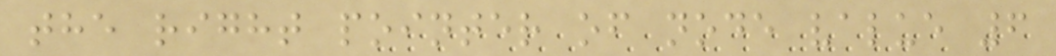the right pointer of node value 6
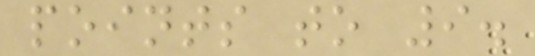points to 9.
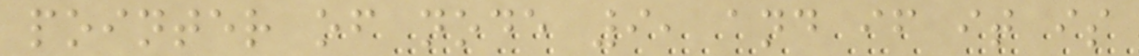pointer of node 9, and if it is
